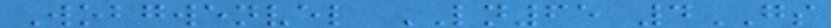Wobgwenvel LN65 4GS
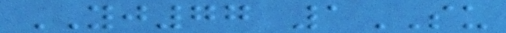YJ77 1SU
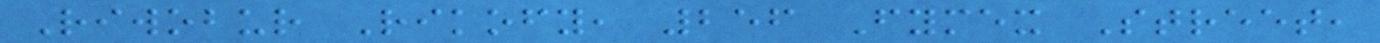Riwobur Rikofy, 256 Fymex Street,
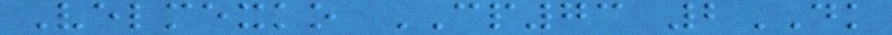Velmexko CP73 2DK
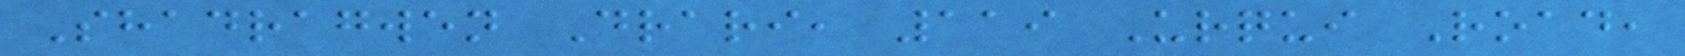Shadragwen Drari, 119 Urqui Road,
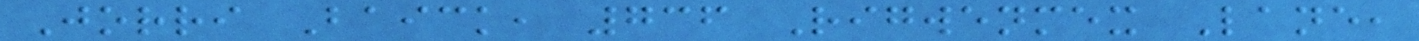Jorri Baick, 736 Rigwenmex Lane,
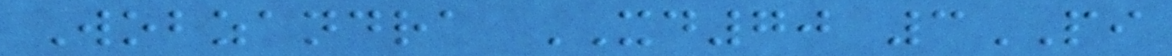Wobzandra XD70 3PI
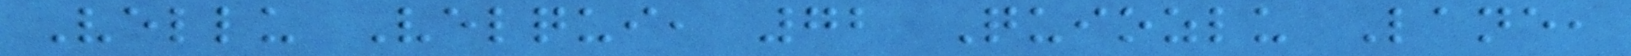Vellu Velqui, 72 Quiozlu Lane,
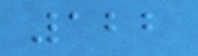122
